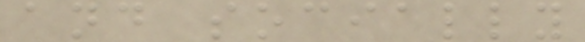and socially
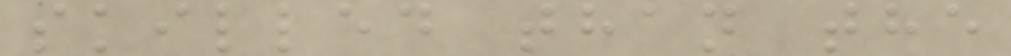skilled than the
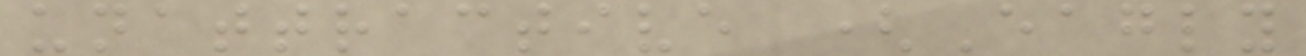unattractive (Eagly
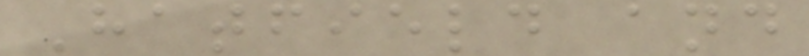Hatfield and
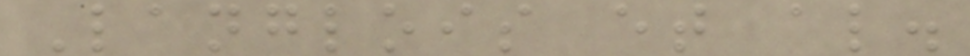Langlois et al.
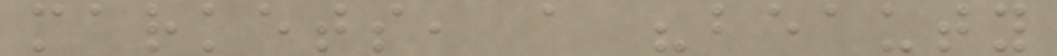markets, a "beauty
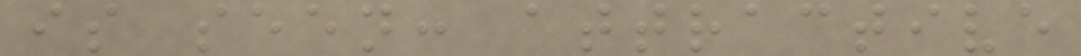is seen: attractive
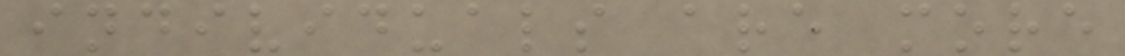individuals are more
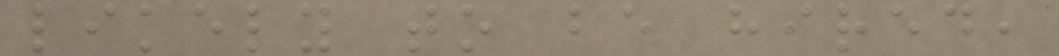likely to be hired,
